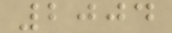2004
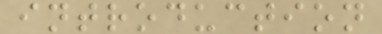introduction
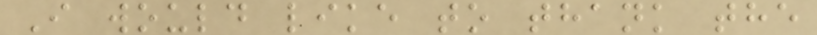I would like to thank the
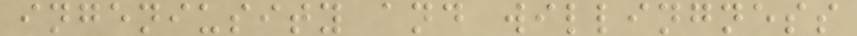ingeniusity and willingness
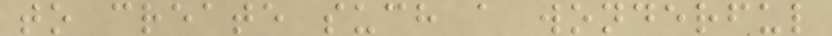to create such a wonderful
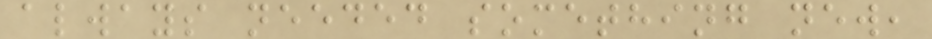always needed something new,
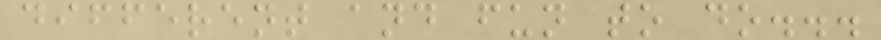different and fun to do...
